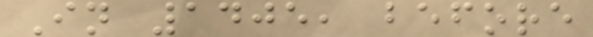In 1405, before
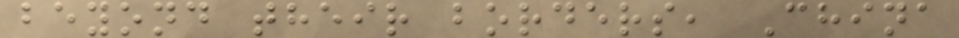beyond their borders, China
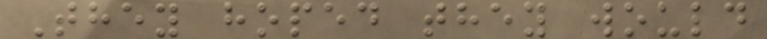They hoped they would
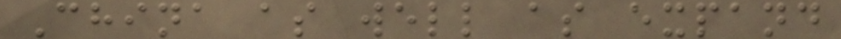China as well as expand
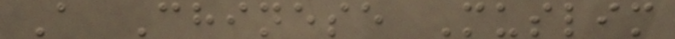A Chinese Muslim
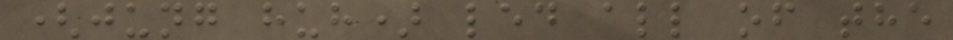(jung huh) led all of the
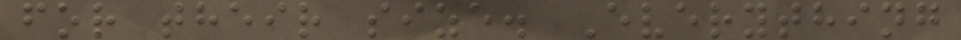for their size. Everything
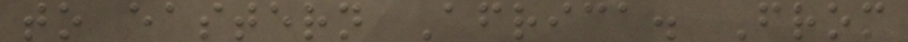to eastern Africa. From
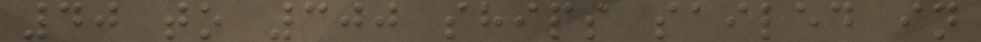40 to 300 ships sailed in
